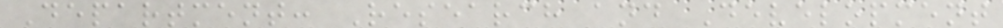Department: Research and Development
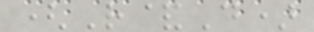(R&D)
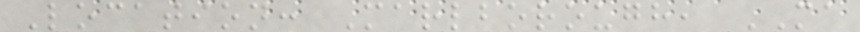Location: Marlborough, MA
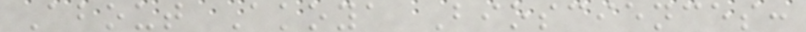About Akoya Biosciences:
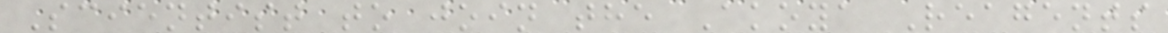Scientist to join the Akoya Reagents
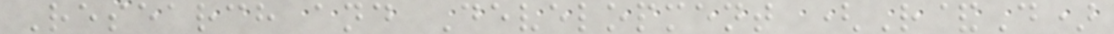Research and Development (R&D)
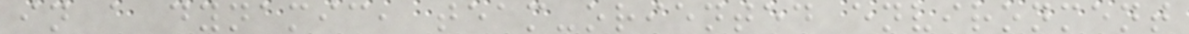in a dynamic, team-oriented environment
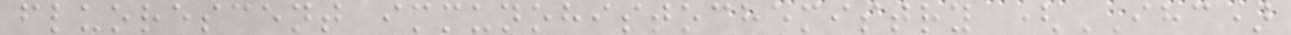fluorescent immunohistochemistry (IHC)
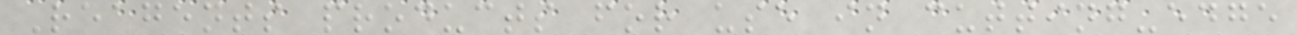Reagents products for use in cutting-edge
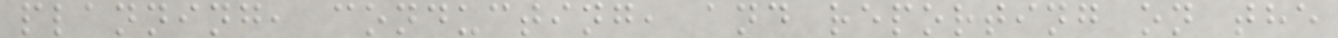planning, conducting, and reporting on the
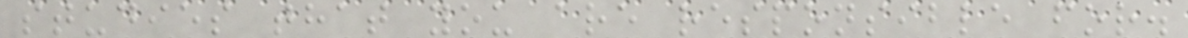studies that you are responsible for.
